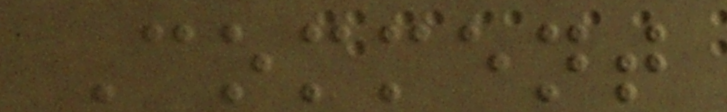Comment
